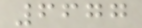6677
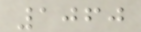1060
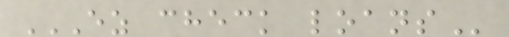EZ CHECK LOANS
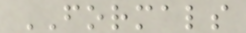FORMALS
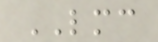LMC
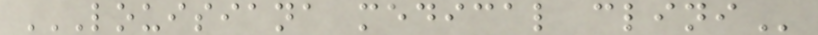LOUISIANA MEDICAL CLINI
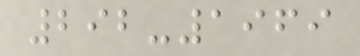292-1969
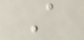A
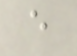e
